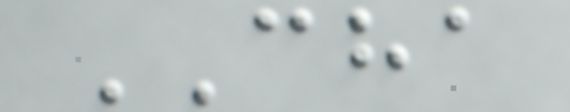CHA
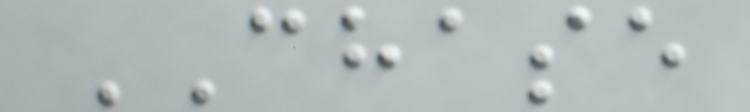CHASE
